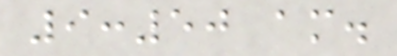9:50 am.
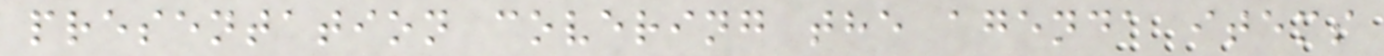presentation covering the agenda items
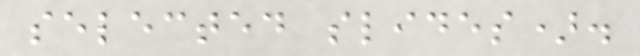selected slides).
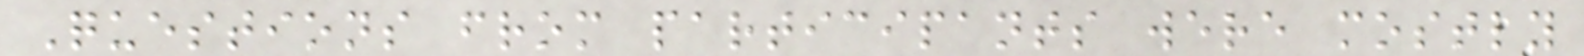Questions from participants were mostly
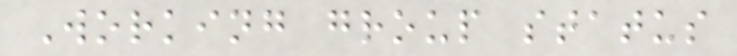Working group status
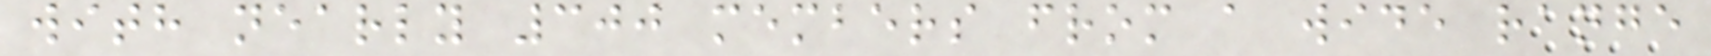with nearly 300 members from a wide range
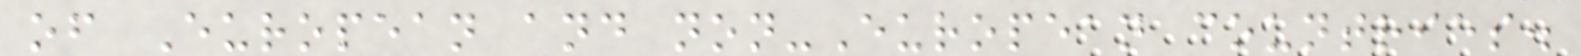of European and non-European countries.
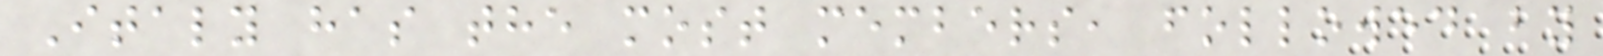Italy has the most members, followed by
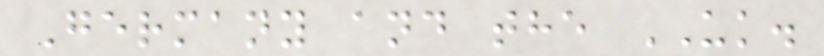Germany and the UK.
